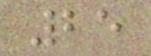25
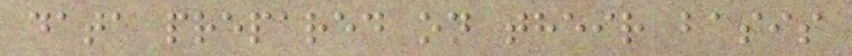data prepared on their basis
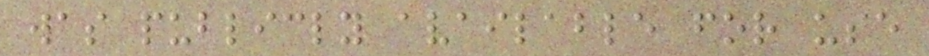was publicly available for use
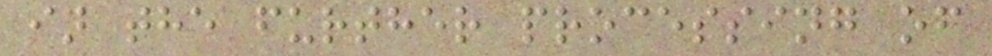in the further processing of
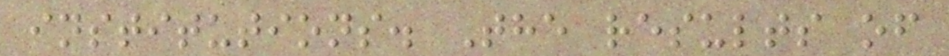institutions. The results of
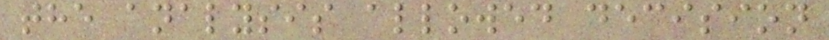the analysis allowed decision
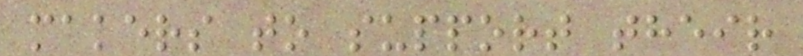makers to support their
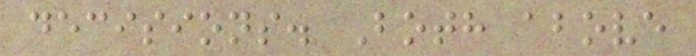decisions. Both above
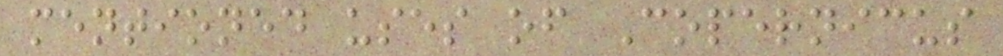mentioned uses of Copernicus
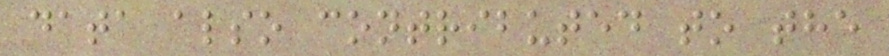data also contributed to the
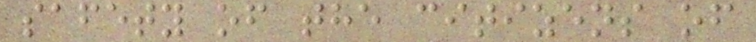safety of the citizens of
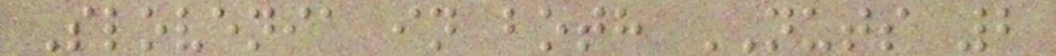Slovenia in both NUTS 2
